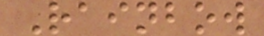Rainbow
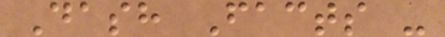Dash Facts -
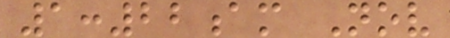1:22am Nov
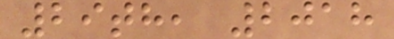29th, 2018
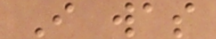I was
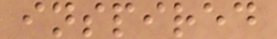inspired
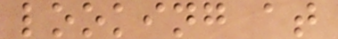looking at
